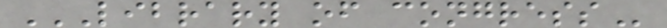LIBRARY OF CONGRESS
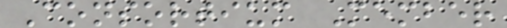Consortium Member
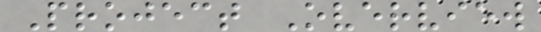Project Overview
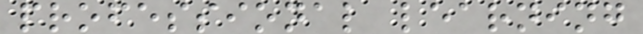professional learning
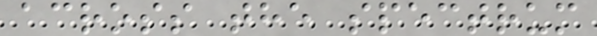across the spectrum
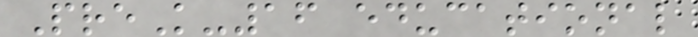PreK-16 educational
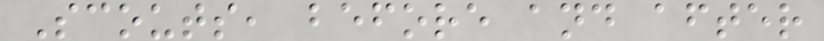Scouts, before and after
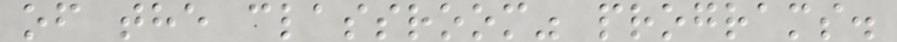of the classroom" programs.
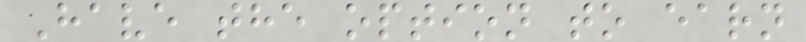Have the option to earn
